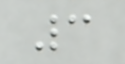3
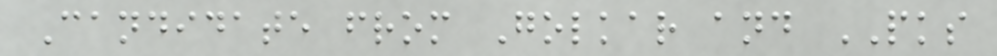Candidate from Golkar and PKS
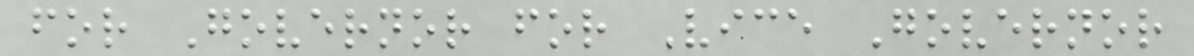for Governor for Vice Governor
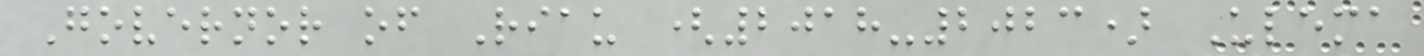Governor of Riau (2018-2023) Ulema
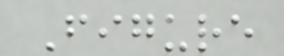Figure
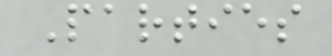Parties
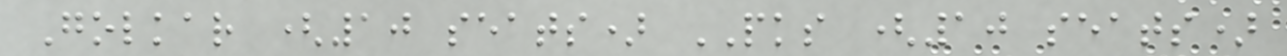Golkar (10 seats) PKS (10 seats)
